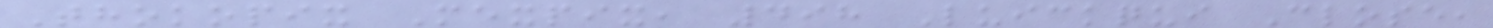Thokopix Mexpix, 498 Luickqui Close,
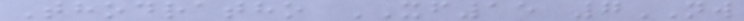Thodratho XF15 7NW
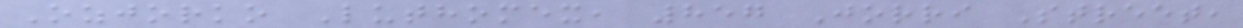Ozjorko Luthomex, 857 Jorri Street,
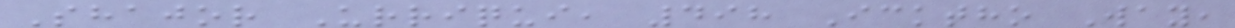Shajor Urriqui, 498 Icktho Way,
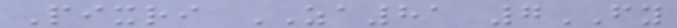Pixri ZA81 7FY
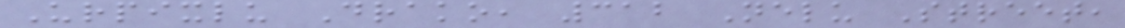Urpixlu Drako, 312 Nelu Street,
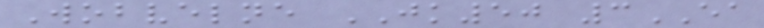Wobvelne JK50 3EA
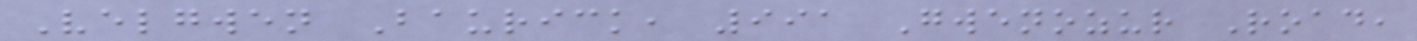Velgwen Baurick, 991 Gwenozur Road,
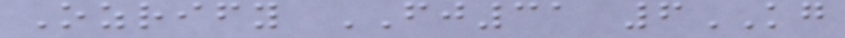Ozrify FJ31 6KG
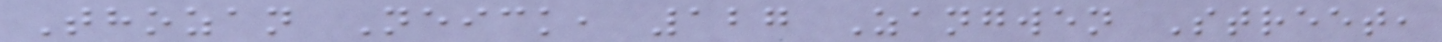Thozan Neick, 127 Zangwen Street,
